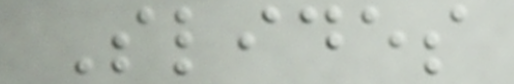Slides
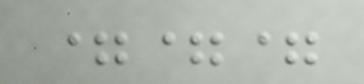===
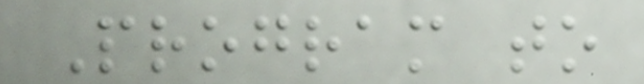Program to
